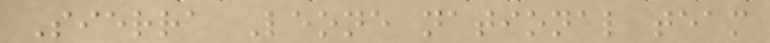Sierra Leone national team
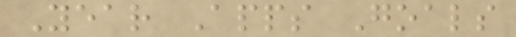Year Apps Goals
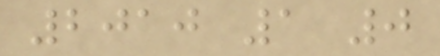2010 1 0
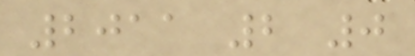2011 2 0
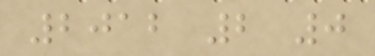2012 2 0
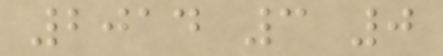2014 3 0
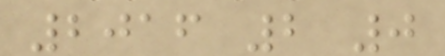2016 2 0
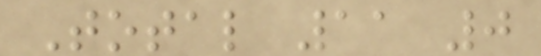Total 11 0
